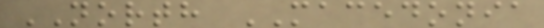NORTH MACEDONIA
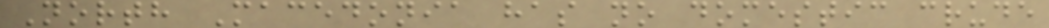North Macedonia has no domestic crude
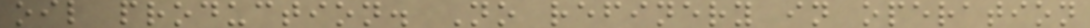oil production. No refinery in operation
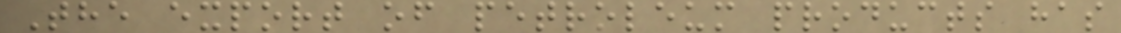The export of petroleum products has
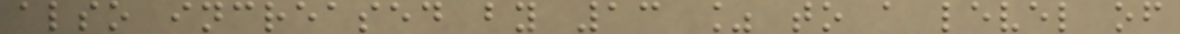also increased by 13 % to a level of
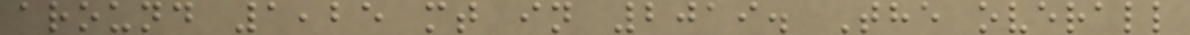around 1,25 mt in 2019. The overall
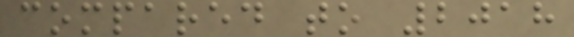compared to 2018
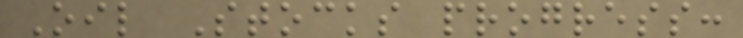Oil Stocks progress:
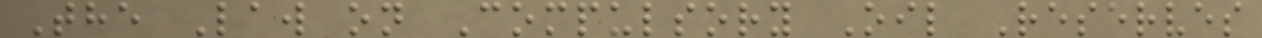The Law on Compulsory Oil Reserves
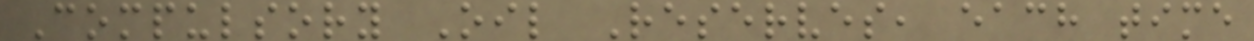Compulsory Oil Reserves, each time
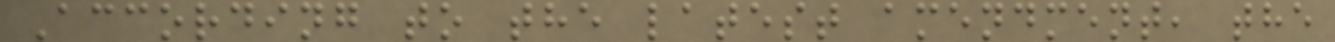According to the latest amendment, the
